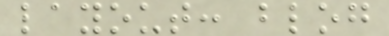layout: blog
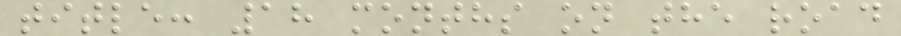title: 18 months on the road
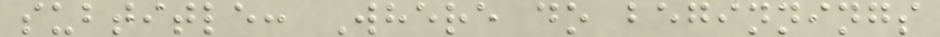subtitle: Where do beginnings
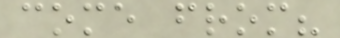come from?
